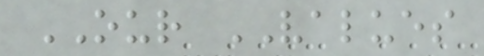OUR VALUES
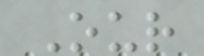Our
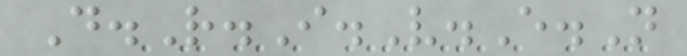D.R.I.V.E.N
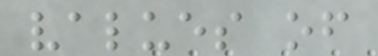values of
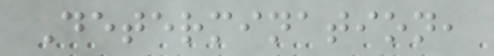Determination,
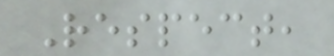Respect,
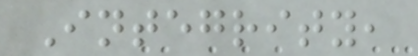Integrity,
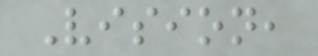Vision,
